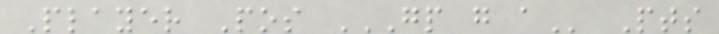Player Pos GP G A Pts
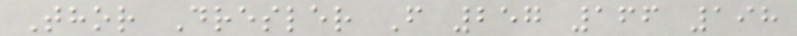Thor Dresler F 257 166 198
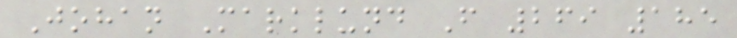Johan Marklund F 269 185
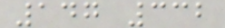147 332
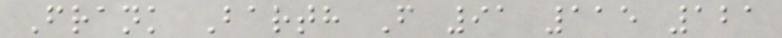Frank Barth F 91 115 121
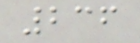236
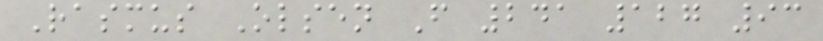Rasmus Olsen F 241 127 93
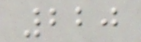220
